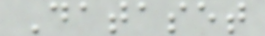Dataset
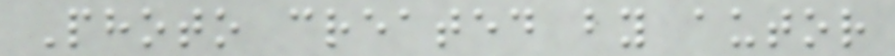Photo created by autor
